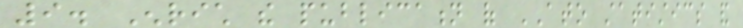9. Enrich the publication of ATO statistics and
